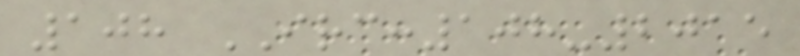108 IRC:108-2015
